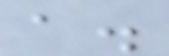a.
